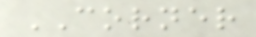CORNER
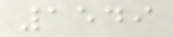1549
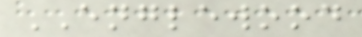ENGLEWOOD
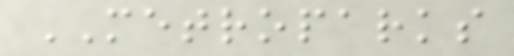METROPARKS
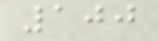100
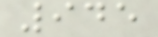945
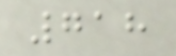718
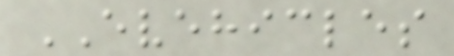EVEHICLES
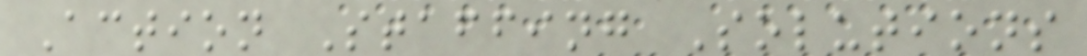Action Staffing Solutions
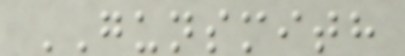GUNSMITH
